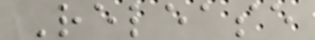Release
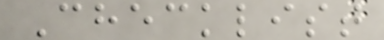Checklist
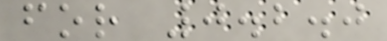for 0.2.0
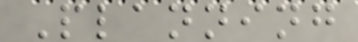Planning
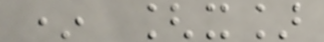* [x]
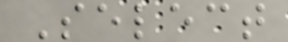Select
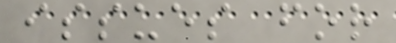issues for
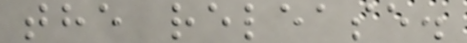the release.
